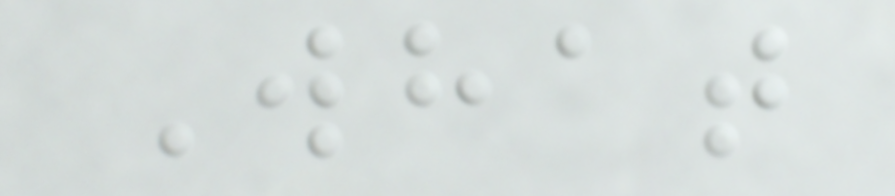What
